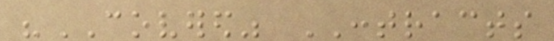"COVERED" CONTRACTS
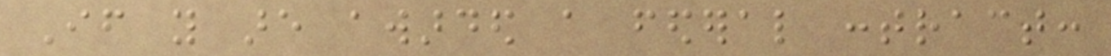If you are awarded a federal contract:
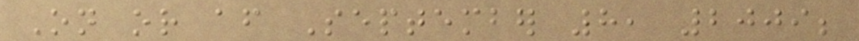On or after September 8, 2009;
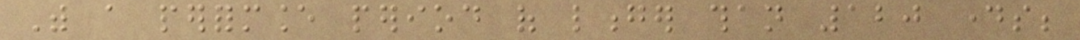With a performance period of longer than 120 days;
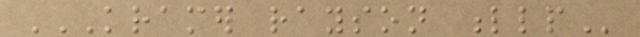KRAMER RAYSON LLP
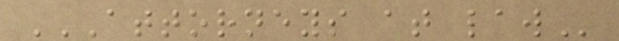ATTORNEYS AT LAW
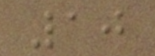10
